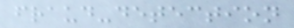fraud-detection
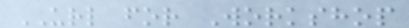URL for Workshop
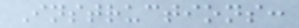Instructions:
